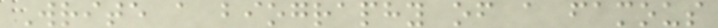Write a biography of a famous
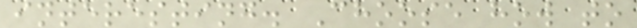interesting. Choose how to
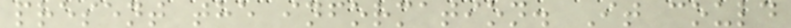present the information. It could
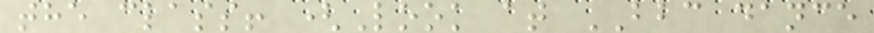the class! (Look at BBC dance
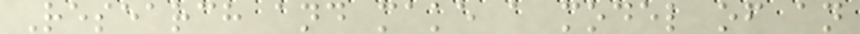Research and make a model of an
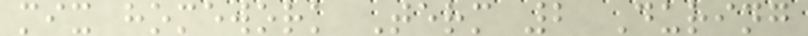mix homework Term 2 During
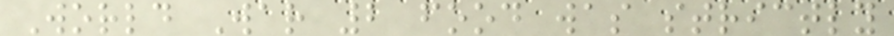World War 2 food was strictly
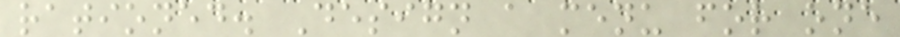rationed. Design a menu for one
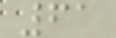61
